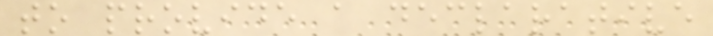to provide a declarative
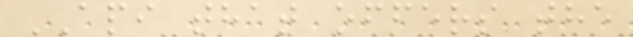API that offers the
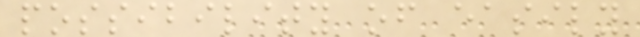possibility of easily
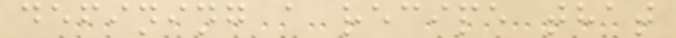defining a recipe that
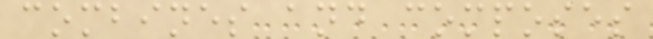combines and composes
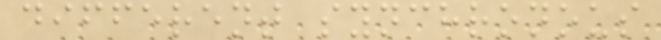different synchronous
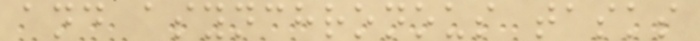and asynchronous tasks
